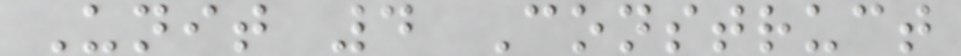Unit 4 Construct
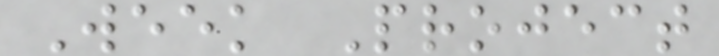Week Project
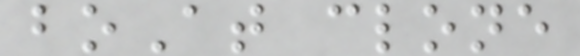boAt clone
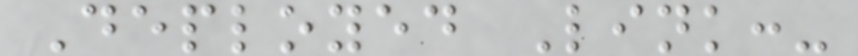Deployed Link:-
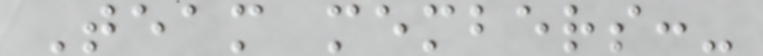Team members:-
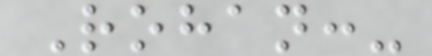Rohan:-
